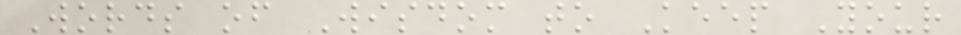Words of Wisdom to Keep Your
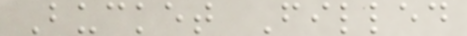Bucket Filled
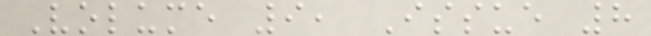Volume 9, Issue 8
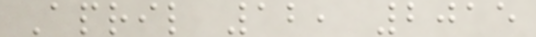April 12, 2015
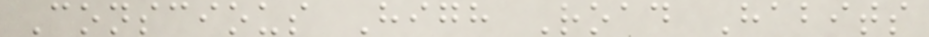Conscious High Road Habits
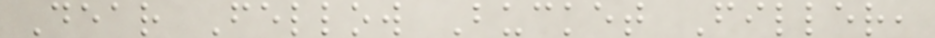Dear Fellow Bucket Filler,
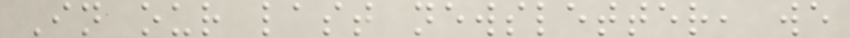In our last newsletter, we
